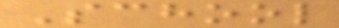School
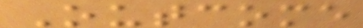Outcome
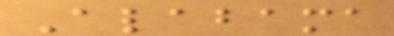Alabama
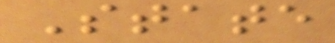State
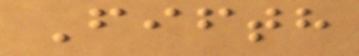Fifth
